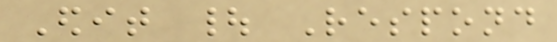Edit | Respond
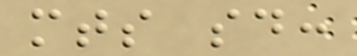mts said:
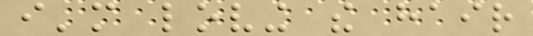i'm loving the hair
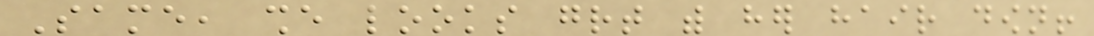Same, she looks great with her hair down!
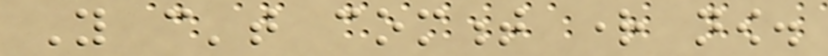You can't comment right now.
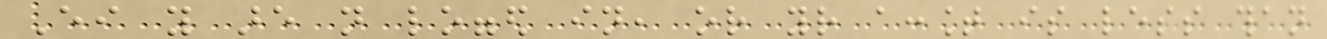Either you are not logged in, or your account is less than
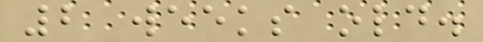2 weeks old.
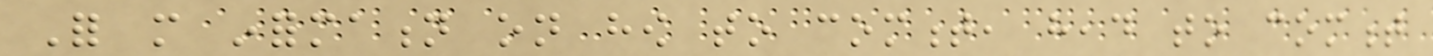For more information on how to comment, head to comment
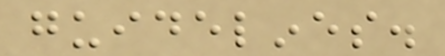guidelines.
